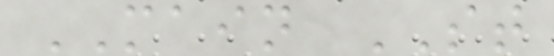MAIN ST
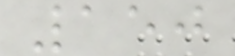150
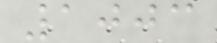1003
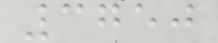3750
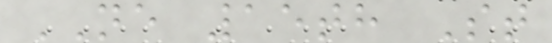NE 15th St
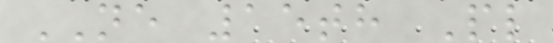NE 15th Pl
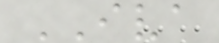IVA
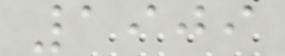1909
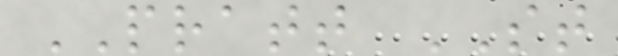PRATT ST
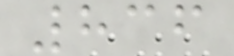836
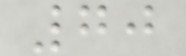70
